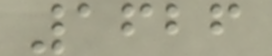1626
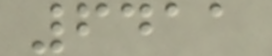6411
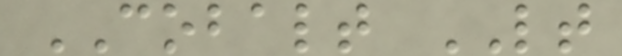COBALT LT
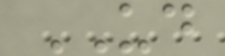UD
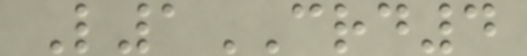L1CRD4
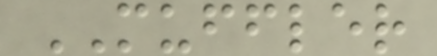MUFFLER
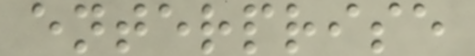enterprise
